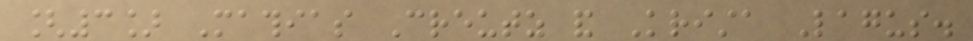[3] Mathias Creutz and Krista Lagus.
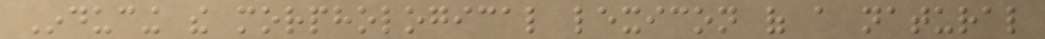Inducing the morphological lexicon of a natural
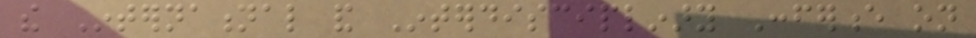the International and Interdisciplinary Conference on
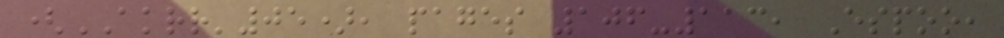(AKRR'05), pages 106-113, Espoo,
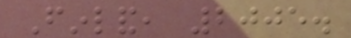Finland, 2005.
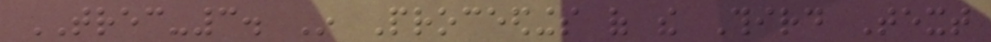TREC-3. In Proceedings of the Third Text
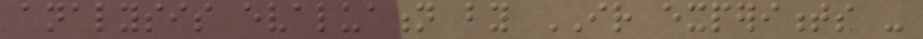analysis evaluation by IR experiments -
